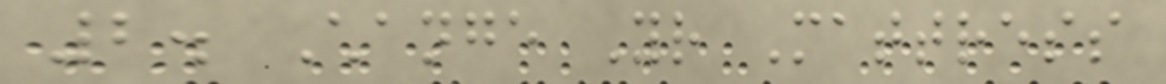2. Change Your Mattress
